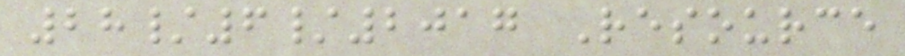28/6/2017 Resource
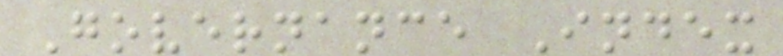Governance Index
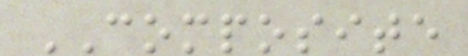COMPOSITE
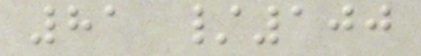81 /100
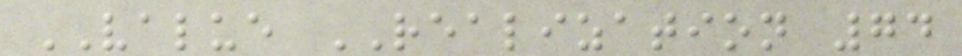VALUE REALIZATION 74
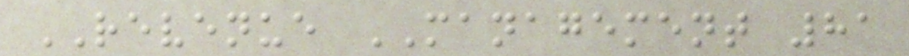REVENUE MANAGEMENT 81
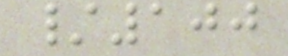/100
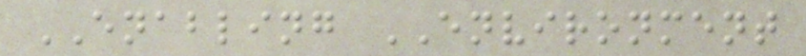ENABLING ENVIRONMENT
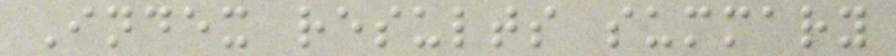Index results summary
